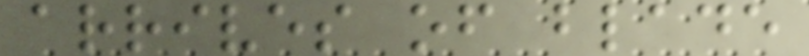arrives of blade
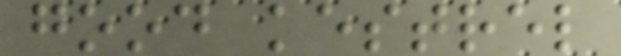good kestrel
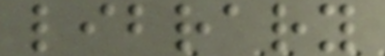library
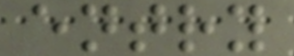entry
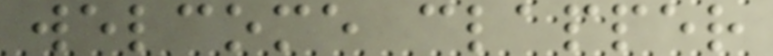welcome clapper
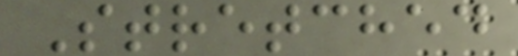Stretched
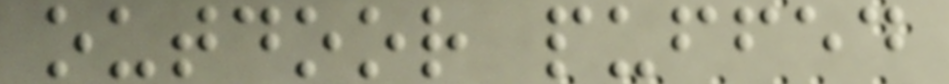outdoor puffed
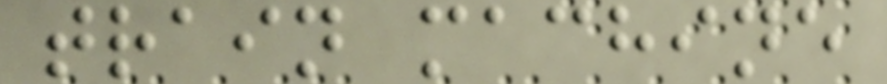train machine
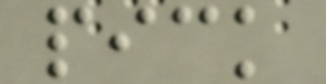pick
